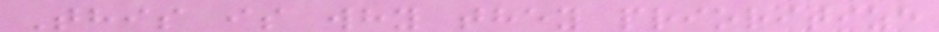This is why they prioritize
